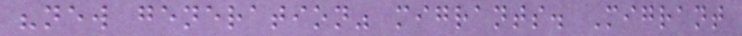"new generation" migrants. Migrant
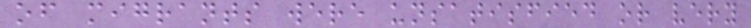of migrants were unsatisfied or very
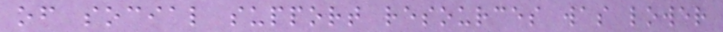of social support resources was lower
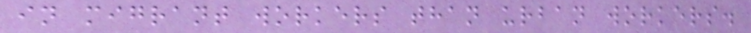in migrant workers than urban workers.
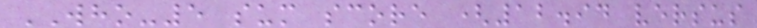WHO-5 sum score (12.94 versus
